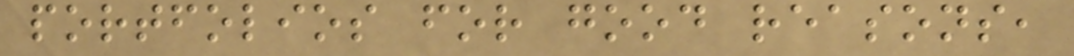portfolios for good reasons,
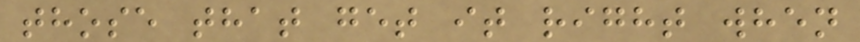those that get it right when
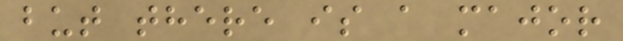but there is a major
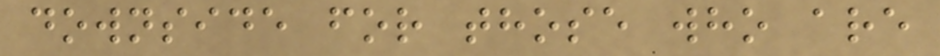downside for those who are
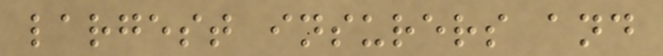largest insurers and
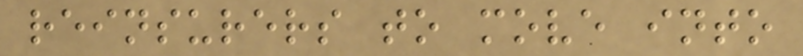reinsurers to move into
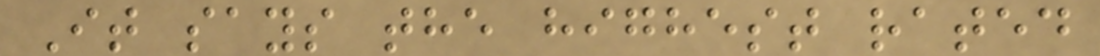It says the highest rated
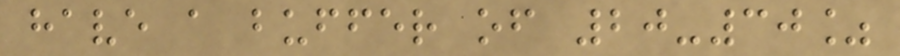have a buffer of 20-30%
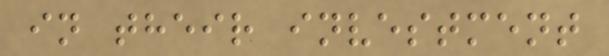in their investment
